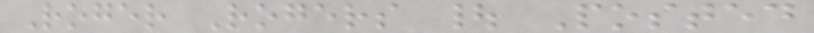Roger Rogers | Posted
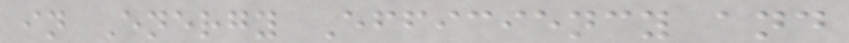in Energy Efficiency and
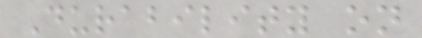Durability on
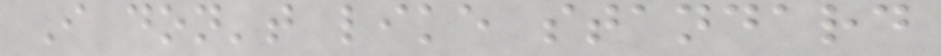I don't like standard
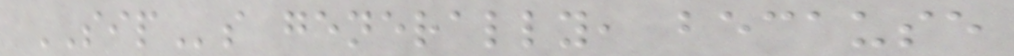SIPs generally, because
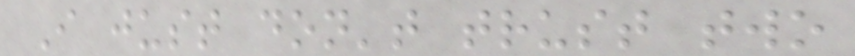I just don't trust two
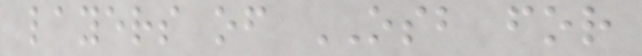layers of OSB for
